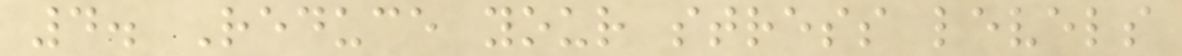4. Reduce your stress levels
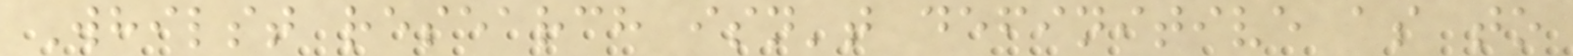Whilst research isn't definitive as to
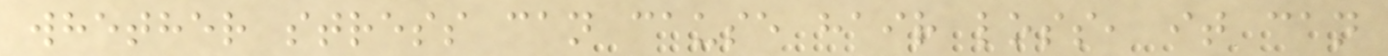whether stress can cause hair loss, it can
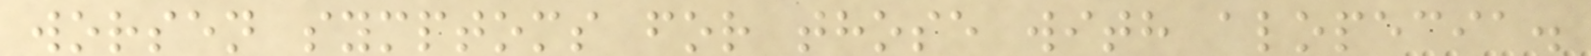worsen symptoms for those with alopecia.
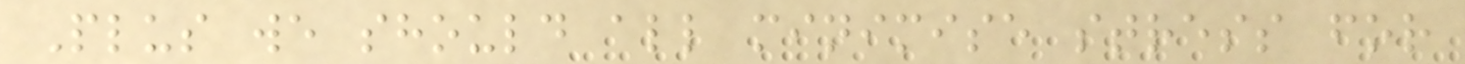Plus we should all minimise stress for
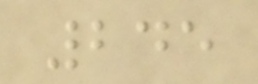245
